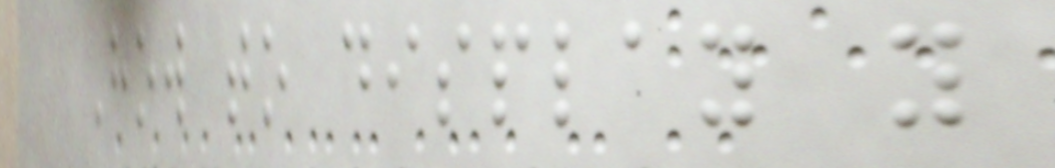How to display y
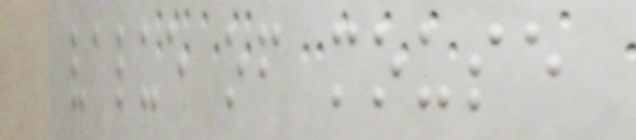value of mouse
